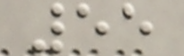55
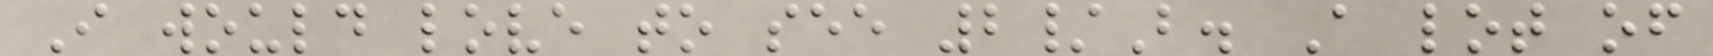I would love to see 2/B. A lot of
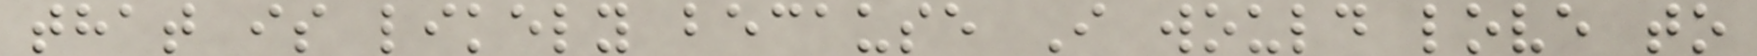that is likely because I would love to
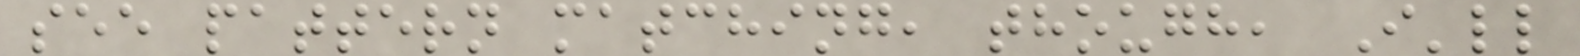see pattern matching, though, I'll
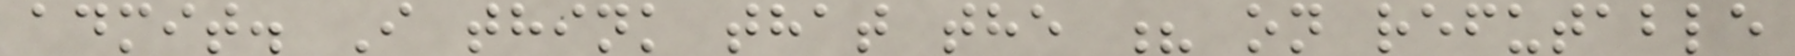admit. I think that the ? on refutable
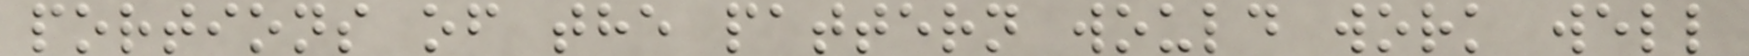portions of the pattern would work well
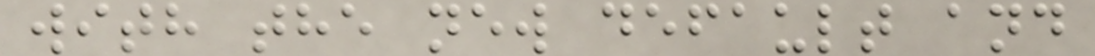with the new default and
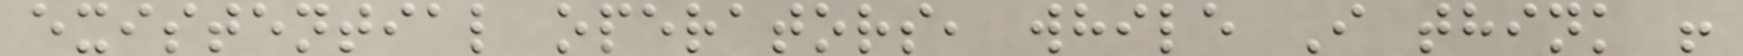existential operators, while I think !
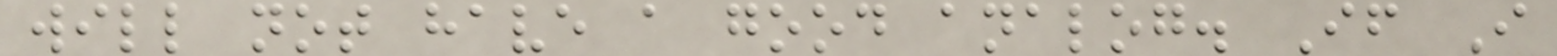will not have a good analog. If I
